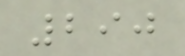290
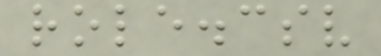role.csv
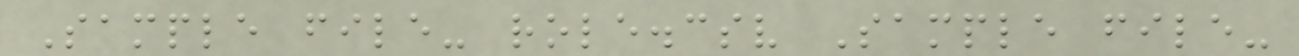Sample file- role.csv Sample file-
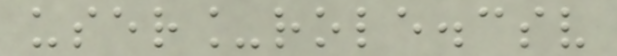user_role.csv
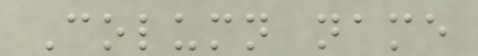Column name
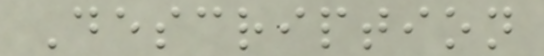Description
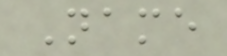Name
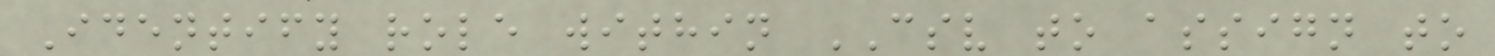Identify role within CSV to assign to
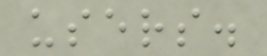users.
